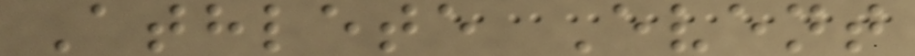Athlete Event
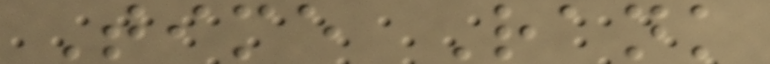Time Rank
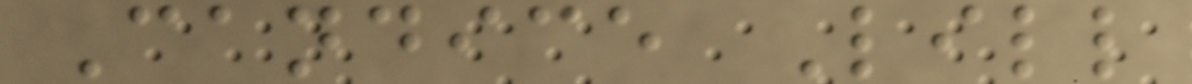Candice Lill
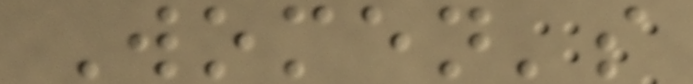Women's
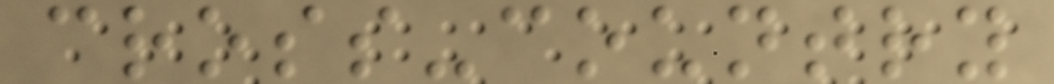cross-country
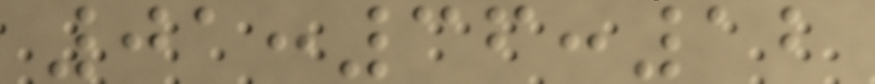01:36:12
